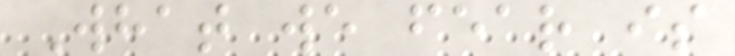What we fear is
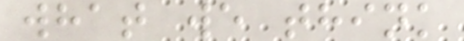what we think
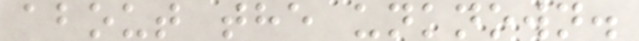about the unknown.
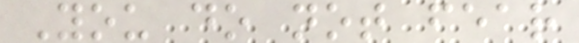You do not fear
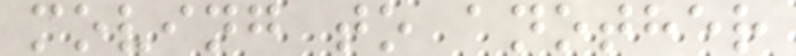moving to another
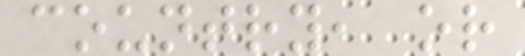country, or
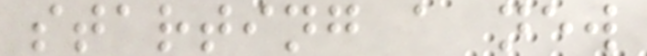starting a new
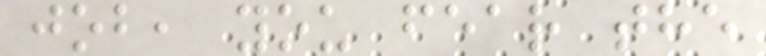job, you fear the
